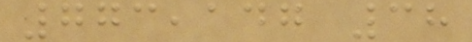773,147 38
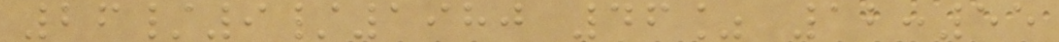26/9/1980 46% 12:55
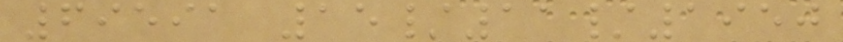69591 15/11/1950
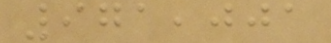971,001
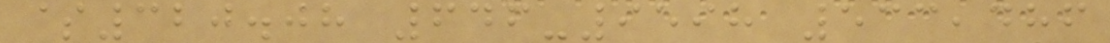$320.08 646-9598 533,486
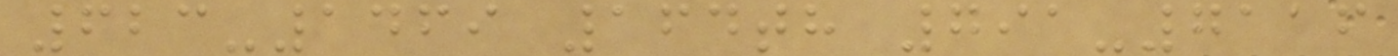623-1469 164th 791-7116
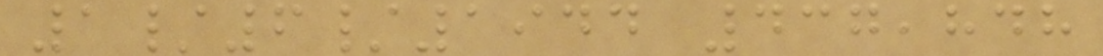1/6/1944 437,848
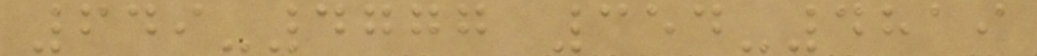649-4777 354-4819
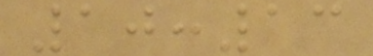10:13
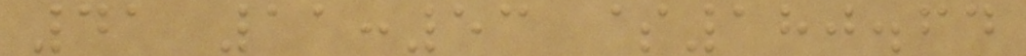41 11:53 $180.64
